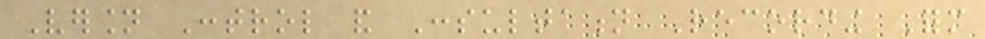Version Control and Consultation Recording Form
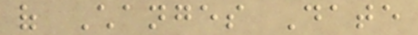of Changes Date
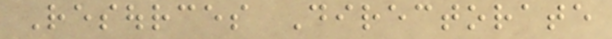Resources Directorate
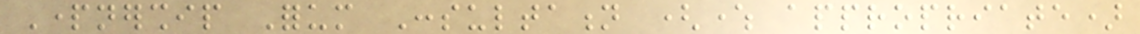Partnership Forum Consultation (where appropriate)
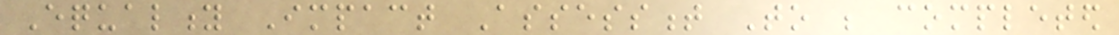Equality Impact Assessment To be completed
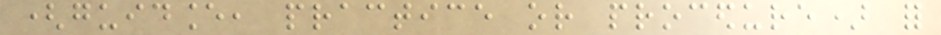(guidance, practice or procedure) for
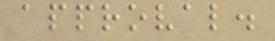approval.
